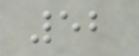52
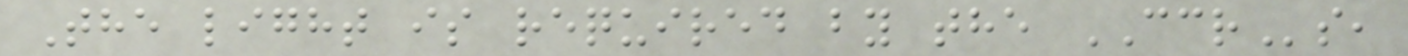The light is required by the CCRs,
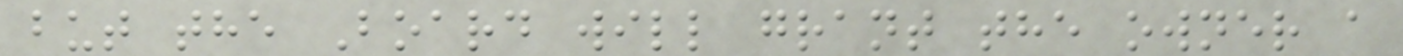but the Board will grant the owner a
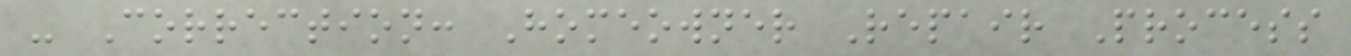- Correction: Homeowner Repair Process
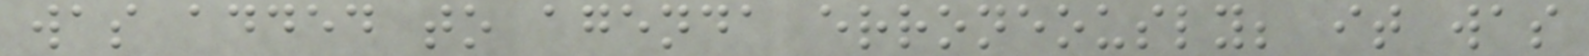was added to agenda erroneously; it was
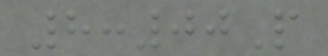8:00P
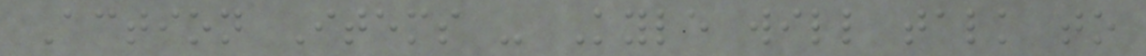Action Items - Kyle will talk to
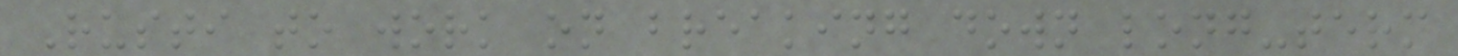Rusti to work on breaking down long-term
